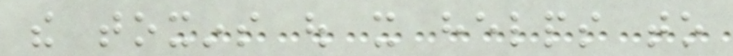the toxins out it helps to
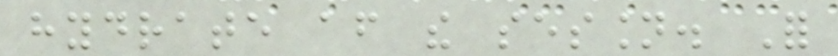hydrate after the session. For
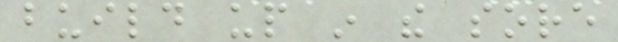build up in the sore
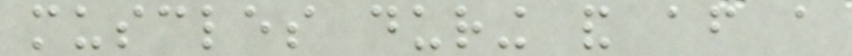muscles during and after a
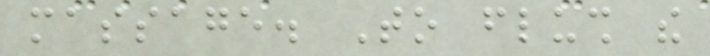massage. To flush the
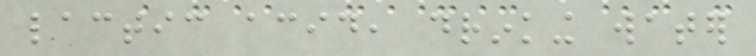lactic acid, drinking water
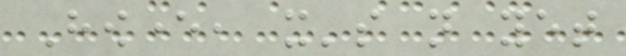However, it's not yet
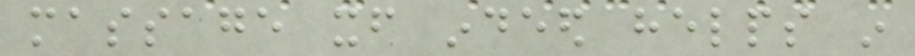massage itself indeed helps in
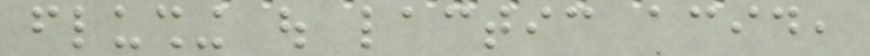flushing out lactic acid,
